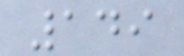149
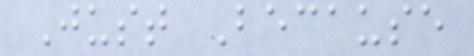Just Because
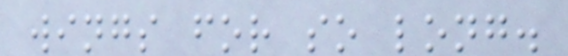wings for so long.
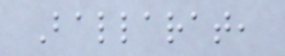Ballarat,
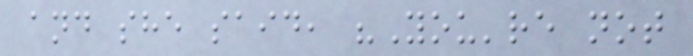and she said, "You're not
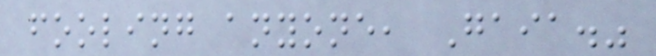fooling anyone, Gaia."
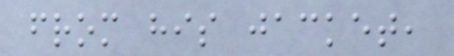from his jacket,
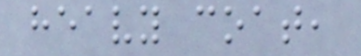heavy coat,
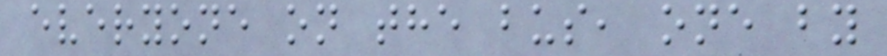everyone on the bus, one by
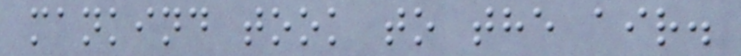mankind took to the air.
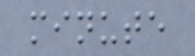minute
